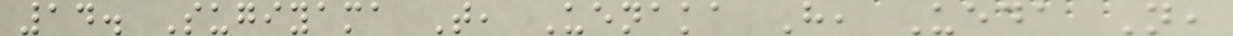14. Sugiyama T, Uenaka H, Ueda N,
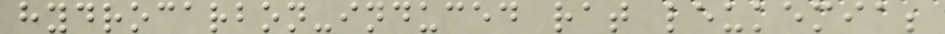hydrocarbon-induced rat leukemia;
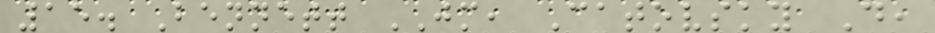15. Bennett JM, Catovsky D,
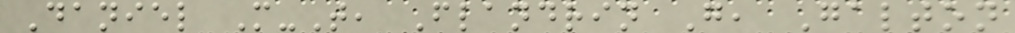Daniel M-T, Flandrin G, Galton
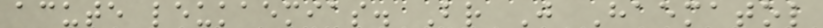acute leukaemias. Br J Haematol
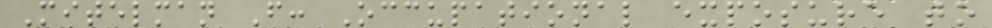Mitelman F: Occupational exposure to
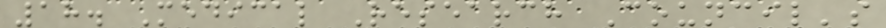18. Medical Research Council's
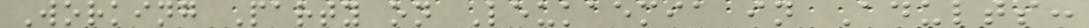Working Party on Leukaemia in Adults:
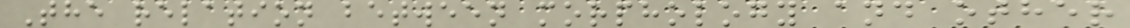The relation between morphology and other
